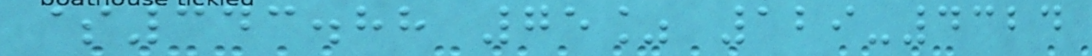$343.88 75% 129-4324
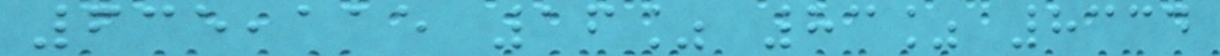635,115 16% 83% 8334
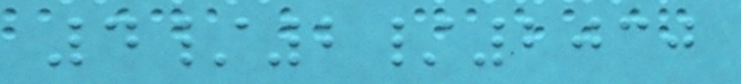4/2/2030
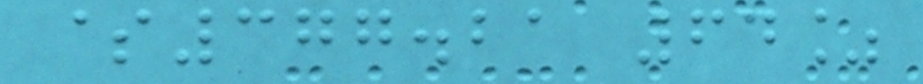$377.21 64%
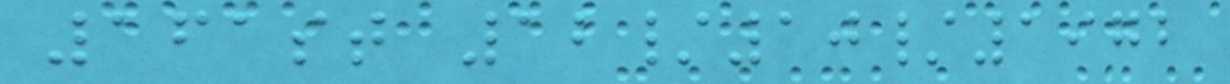161st 12/10/1972
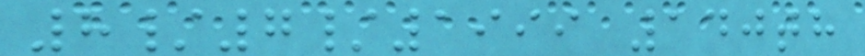8/7/1999 140th
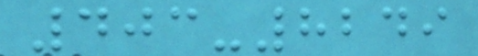403-8249
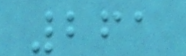261
